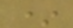*
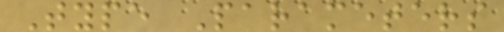Type Parameters
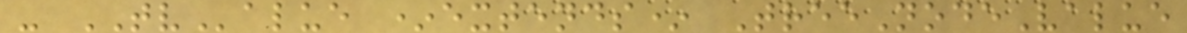- TValue *extends* TreeNodeValue
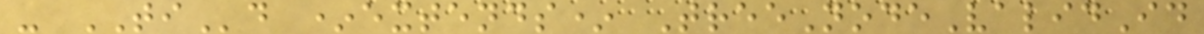- TId *extends* TreeNodeValidId
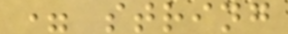= string
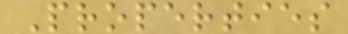Properties
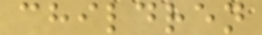children
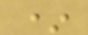*
